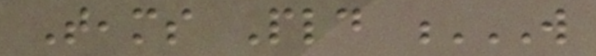Teams Pld W
